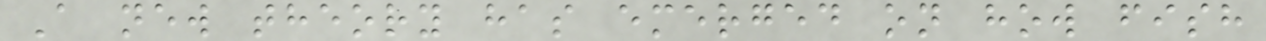A new theory has emerged on how fish
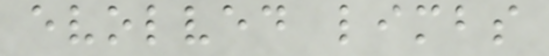evolved limbs
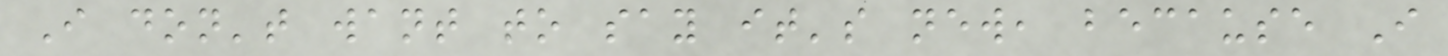I don't want to say it's new, because I
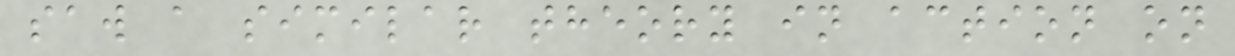saw a similar theory in action on
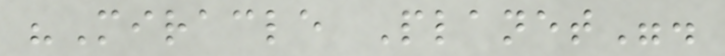"Miracle Planet".
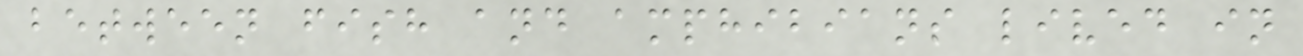between fish and amphibians lived in
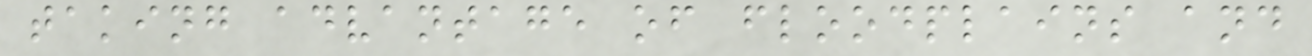taking advantage of floodplains and
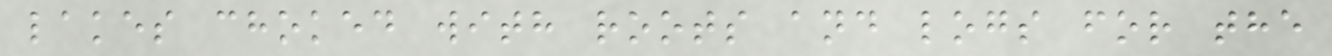lakes choked with roots and logs for the
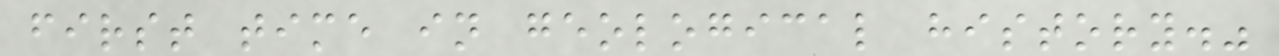first time in geological history."
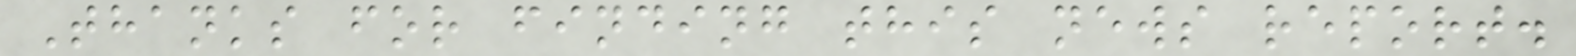Thanks for finding this news report.
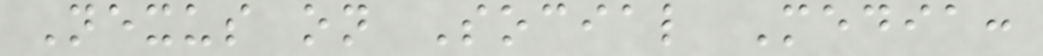Nexus on Social Media:
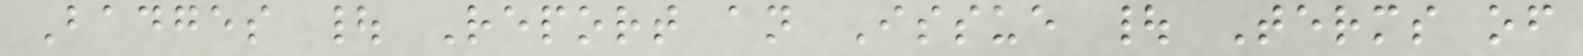Badges | Report an Issue | Terms of
